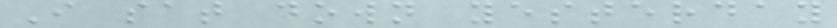I sat down yesterday
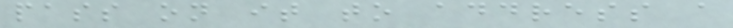pass on it to address a
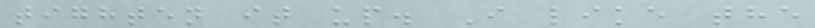tighten it up. I like the
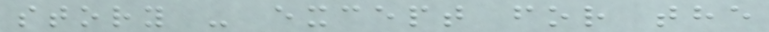story - except for the
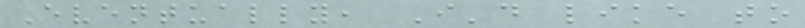Eventually, I'd like to
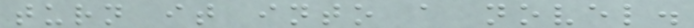turn it into a novel.
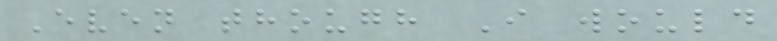Even though I would
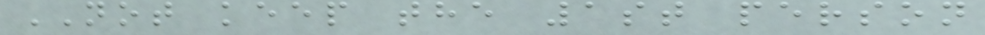NOT keep the 1st person
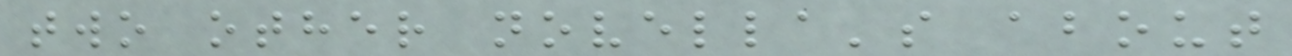two other novella's about
